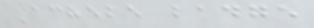Achebe badge
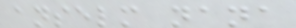anselm nana
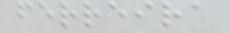ferreira
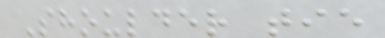Shoulder tie
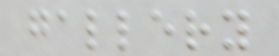gallery
